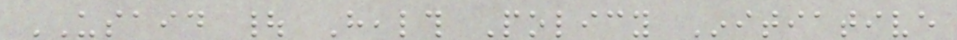USAID | Health Policy Initiative
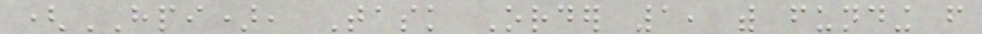(HPI), Task Order 1, with funding from
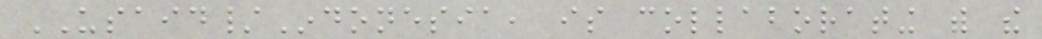USAID/Indonesia, is collaborating with the
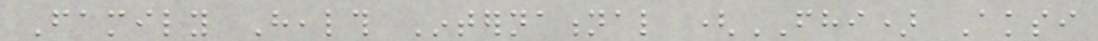Family Health International (FHI) Aksi
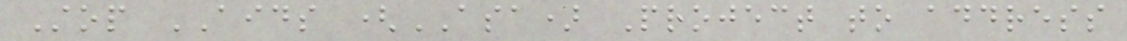Stop AIDS (ASA) Project to address
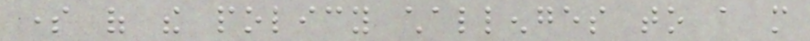some of the policy challenges to a more
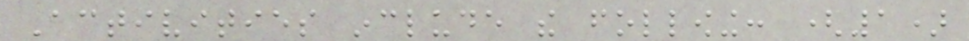Activities include the following: (1)
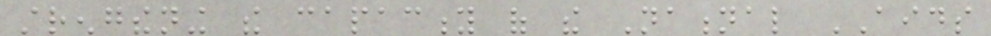strengthening the capacity of the National AIDS
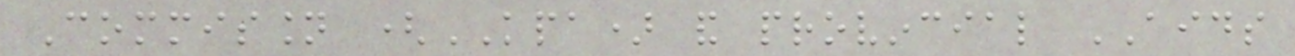Commission (KPA) and provincial AIDS
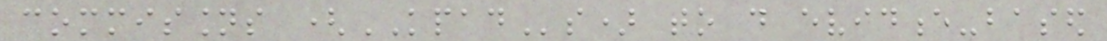commissions (KPADs) to do evidence-based
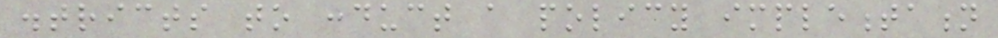districts to conduct a policy implementation
